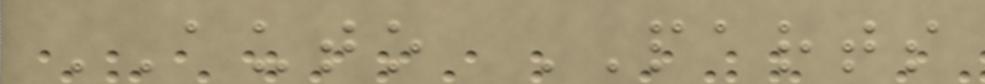AUTO PARTS
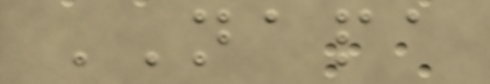NAPA
